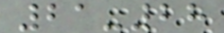21-28
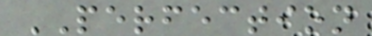PERFECTION
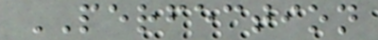PERFECTION
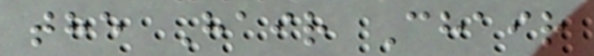the Hair Chair
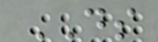DS
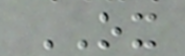OX
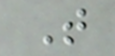T
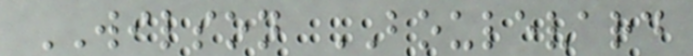WILSON BOULEVARD
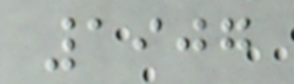1907
